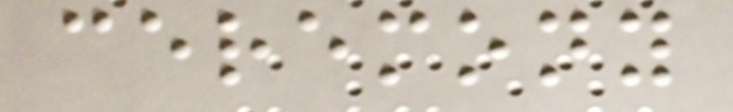ceremony
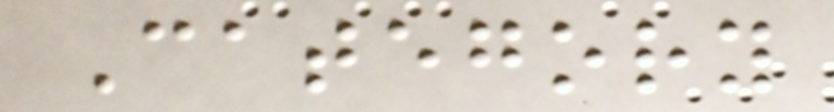Category
